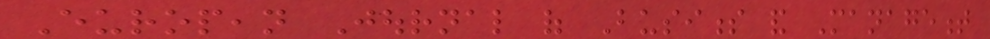European Journal of Business and Management
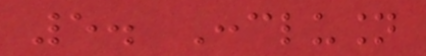5. Conclusion
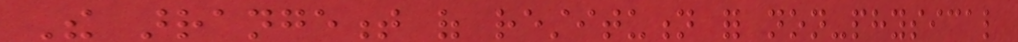The arrangement of restitution for non-physical
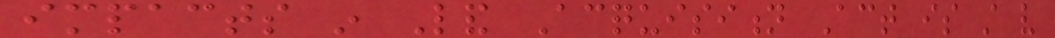impacts in Land Acquisition Act is still very
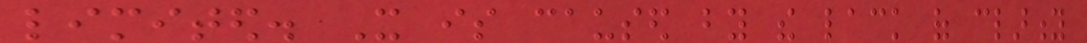limited. It is caused by the lack of clarity
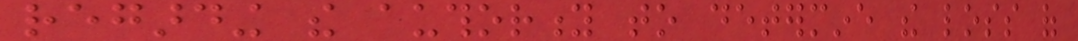regarding the authority to determine the loss of
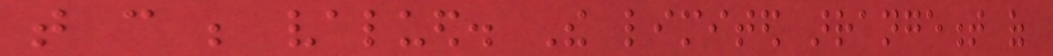that can be valued. The limited arrangement of
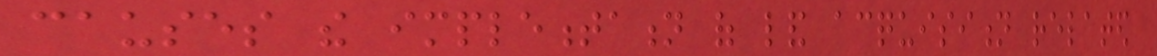causes the implementation of land acquisition related
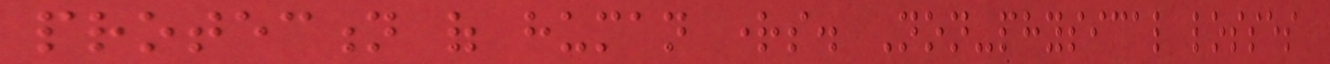protection of human rights. Non-physical losses
